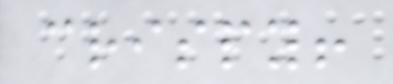crispy!
